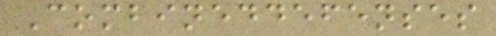Combineddefenses
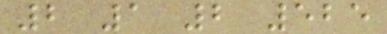2 1 2 525
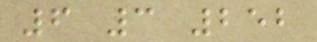6 3 252
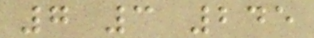7 3 245
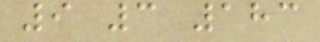9 3 183
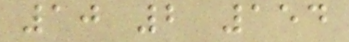10 2 154
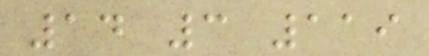14 3 119
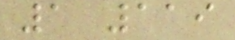1 119
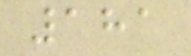181
